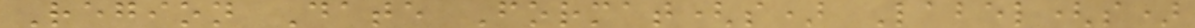Region Date Format(s) Label(s)
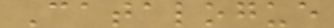Catalogue
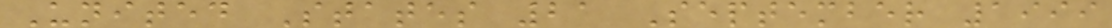United States 21 September 1999
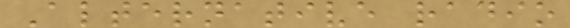Alternative radio
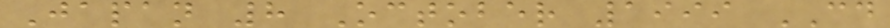Japan 8 October 1999 CD
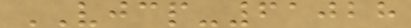VJCP-61028
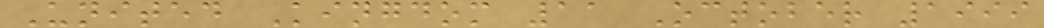United Kingdom 11 October 1999
